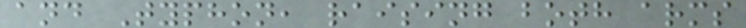and Typhon, raising both arms
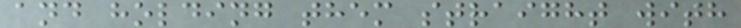and holding them straight with
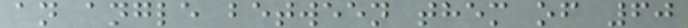an angle between them of 60
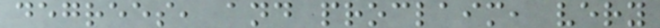degrees, and proclaim, very
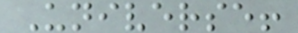Universe!
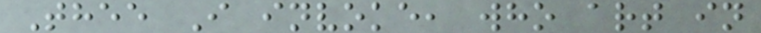Thee I invoke, who art in
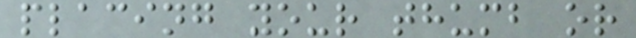placing your thumb or
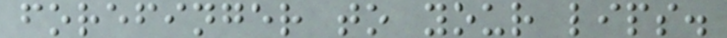forefinger to your lips.
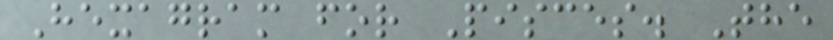Hexagram for Pisces. The
